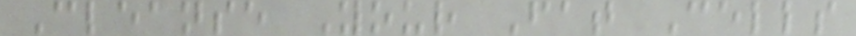Cleanse Your Fat Cells
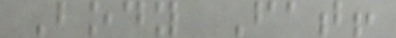Body Fat!
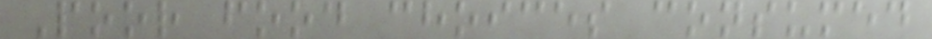Poor food choices consumed
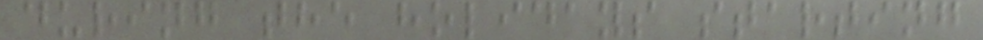during the holidays starting
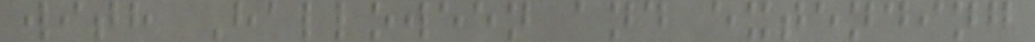with Halloween and extending
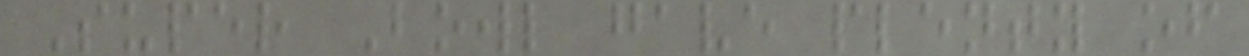Super Bowl gave plenty of
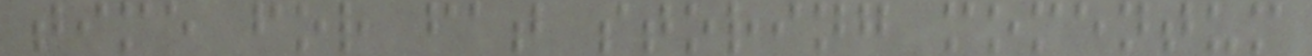time for fat storing momentum
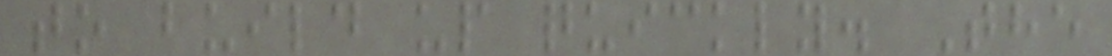to build up quickly. The
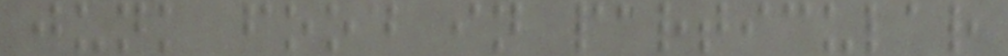junk food in particular
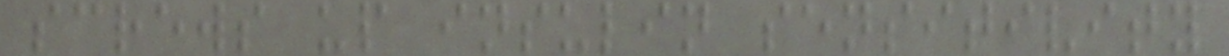screws up insulin sensitivity
